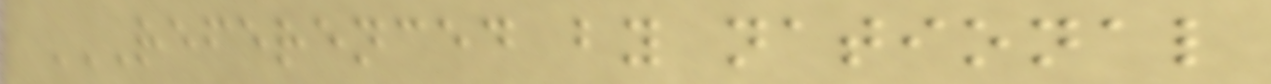REFERENCED BY NATIONAL
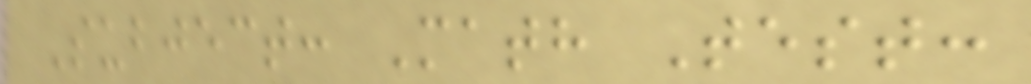Subject: Math Test:
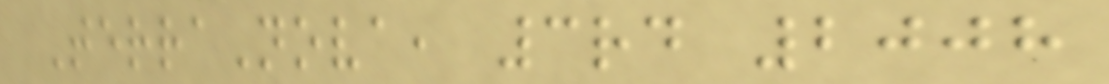TerraNova, 3rd 2008
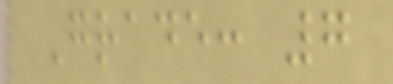Grade: 7
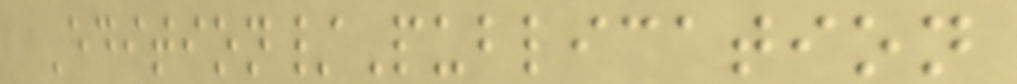Edition/Publication
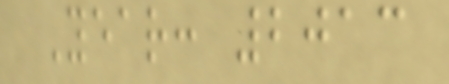Year: 2013
